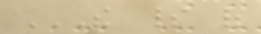THE SPIRIT OF
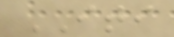ITI
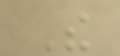The
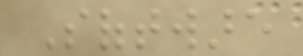Software
